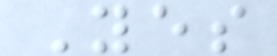Yes
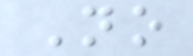No
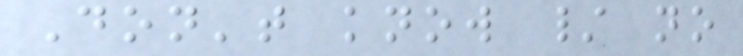Don't know / no
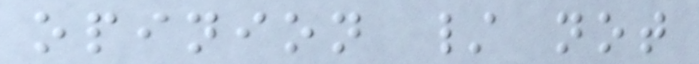opinion / not
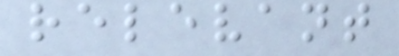relevant
